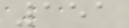151
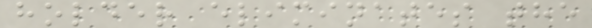holder eliminates the
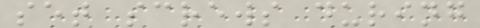set screws during
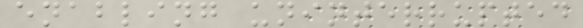enabling uninterrupted
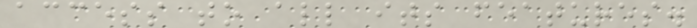access to all its features.
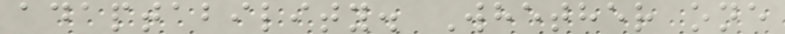adaptability. Whether one
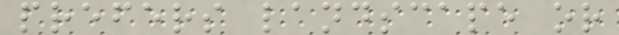prefers landscape or
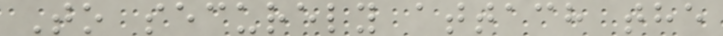To securely attach the
